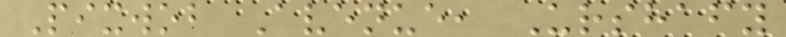Pixwob Avenue, Urshafy
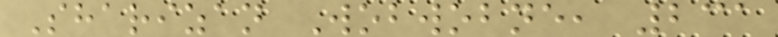Sharizan Wobwobne, 231
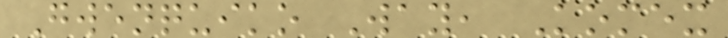Gwenquiko Way, Komex
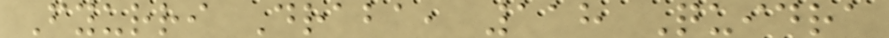Fyurri Draba, 118 Quidra
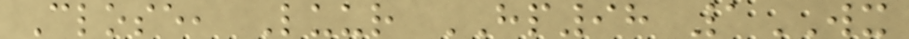Close, Luur HP98 1WX
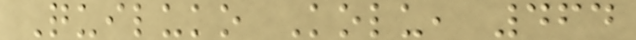Quiluko Kolu, 464
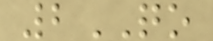2QO
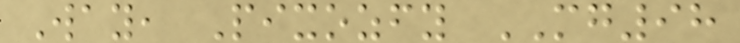Way, Pixozfy MG98
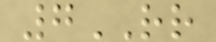7RR
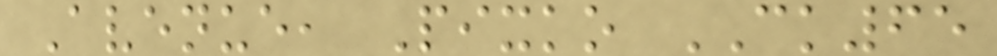Avenue, Pixko CK65
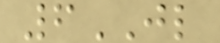6JL
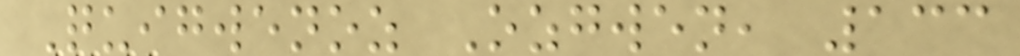Quigwenoz Ozgwen, 133
